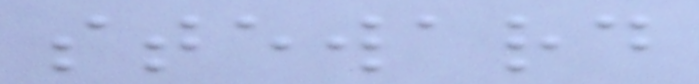steward
